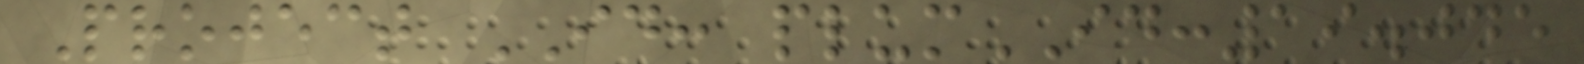Project ID: plumID:19.045
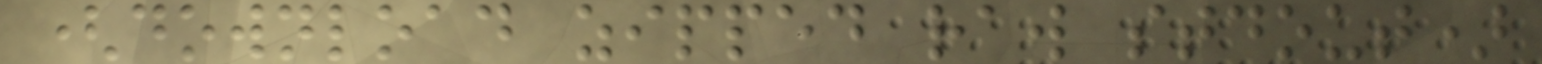(download zipped raw stdout)
